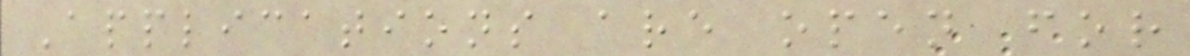Applications are open for
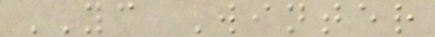YC Winter
